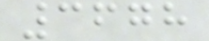3678
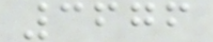3676
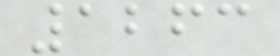1263
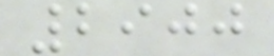2900
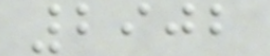2902
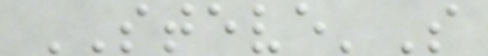STEVE'S
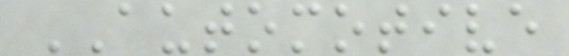AUTOMOTIVE
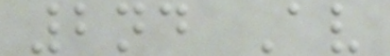2nd Av
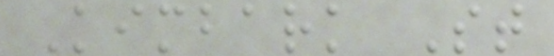Kimbark St
